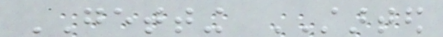GETTING STARTED
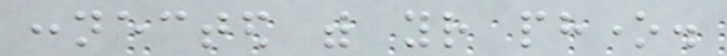connected with your phone.
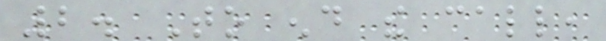2. To end the call,
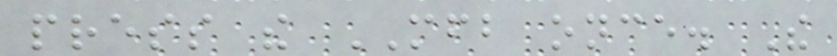press the MFB once. The
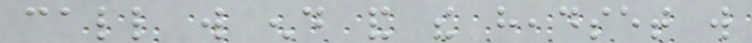call will end and the headset will
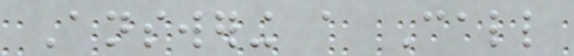Answering a Call
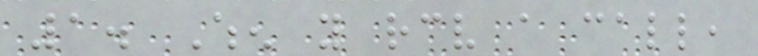1. When you receive a call,
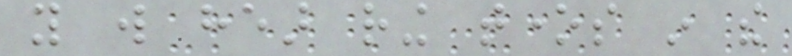you will hear ring tones in the
